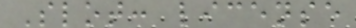Slot: license
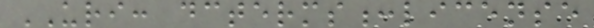URI: dcterms:license
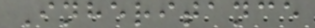Inheritance
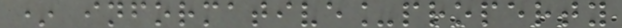* informative_property
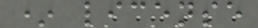* license
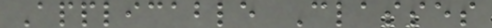Applicable Classes
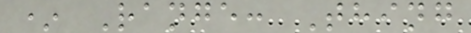* Range: Thing
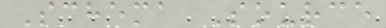Schema Source
